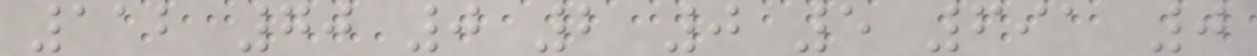112 70 0 2 0 5 691 0
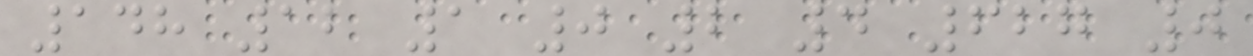148 12 1 0 2 4 627 0
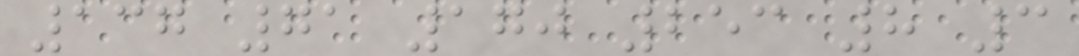137 71 170 253 8 3
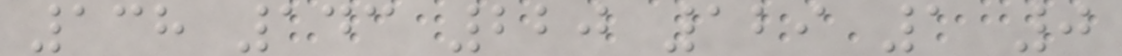138 143 220 129 1 0
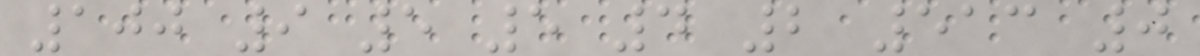100 9 5 5 4 2 513 0
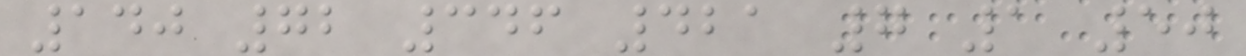140 72 346 421 7 1 50
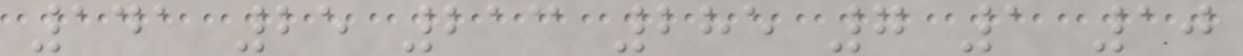141 25 213 285 7 1 10
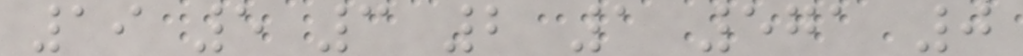19 5 3 2 1 571 0
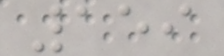159
